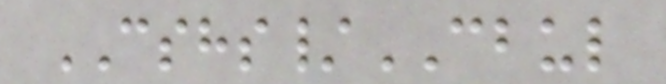CSHS/CBUL
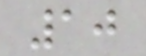10
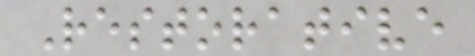Restorative
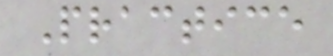Practice
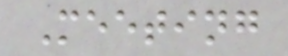Meeting
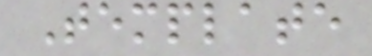Template
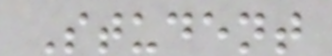Student
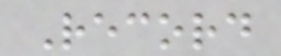Record
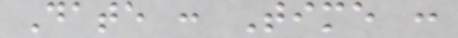Date : Time :
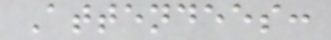Attendees:
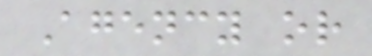Agency or
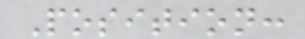Position:
